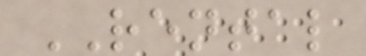RENTAL
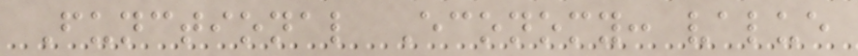Functional Economy: value
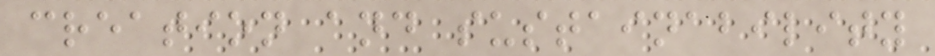creation and sustainability
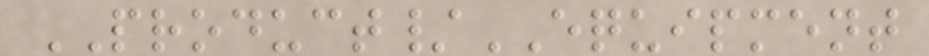PRODUCT/EQUIPMENT
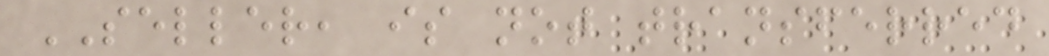SELLER, is not transferred
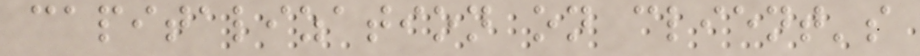capitalization on client's
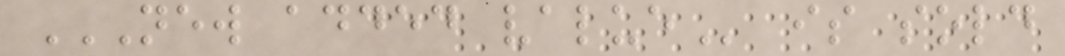NEW ADDED VALUE is sold
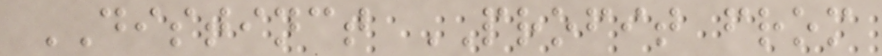DISTINCT PROFIT from
